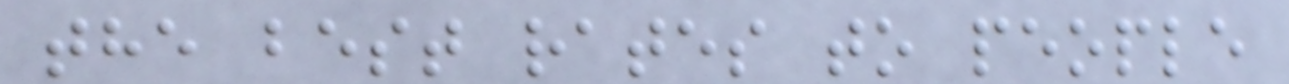the best rates to people
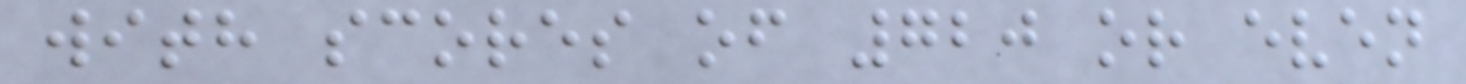with scores of 720 or even
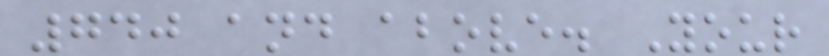740 and above. Your
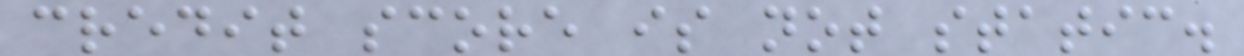credit score is not static.
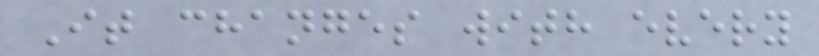It changes with every
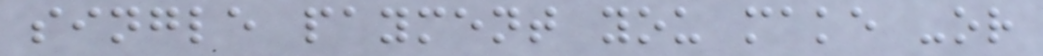single payment you make -or
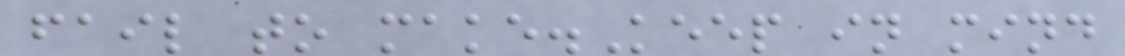fail to make.Keep in mind
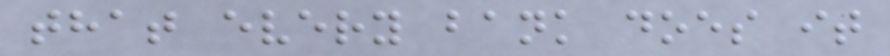that every bank does it
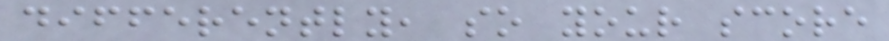differently, so your score
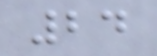24
